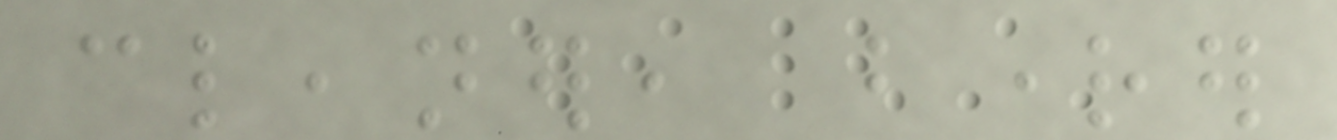cleaner, brighter
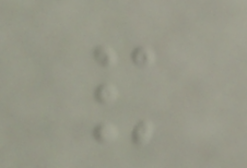and
